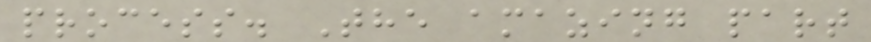process. The amazing part
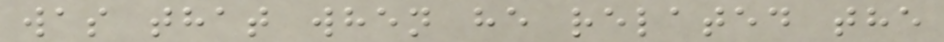was that when he related the
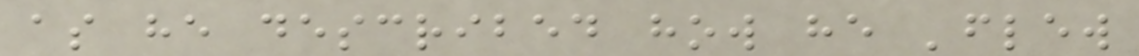as he described how he 'flew
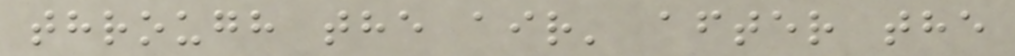through the air' after the
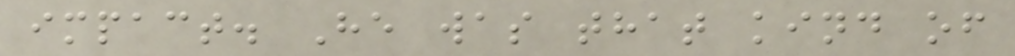impact. He was that kind of
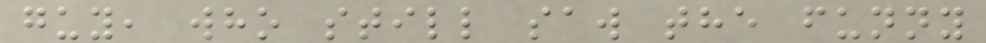guy, who still saw the funny
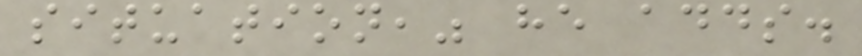situation," he adds.
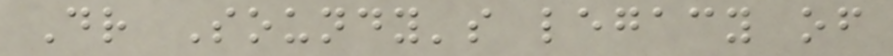Dr Soundy's legacy of
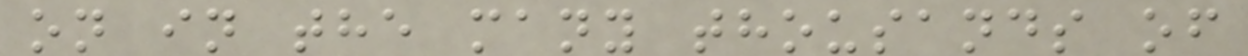on in the many thousands of
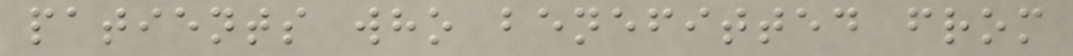patients who benefitted from
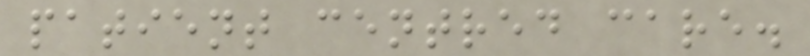patient centred care.
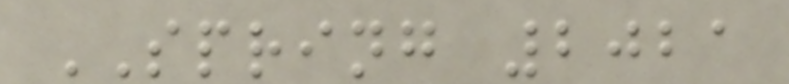SPRING 2021
